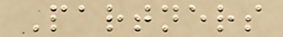Partners
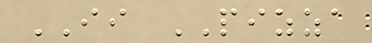II PIZZA
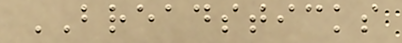BREADSTICKS
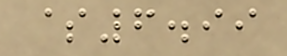$6.99
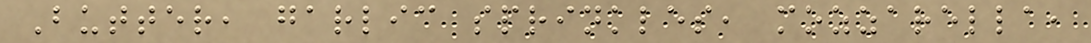Butter, garlic sprinkles, mozzarella,
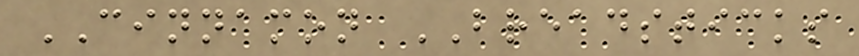CINNAMON BREADSTICKS
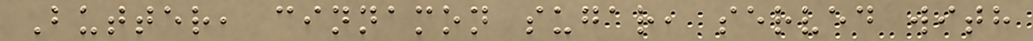Butter, cinnamon sugar, served with
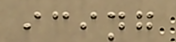icing
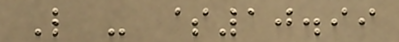L - $10.99
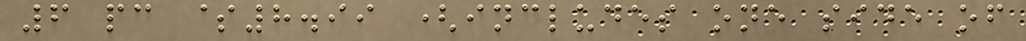6 pc $8.99 (includes one side of
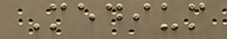Medium
